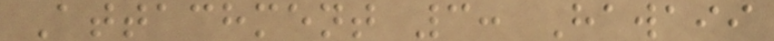Attachment 3: Hawaii
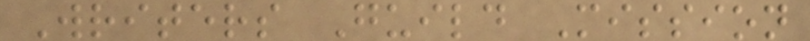Writers Guild Mission
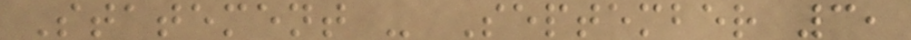Statement - September 3,
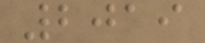2019
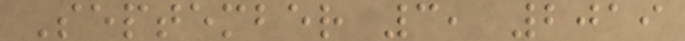September 3, 2019
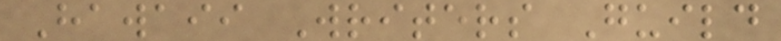Hawaii Writers Guild
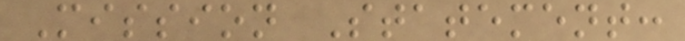Mission Statement:
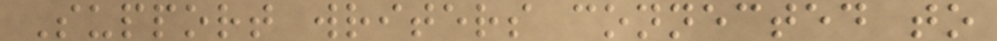Support writers connected to
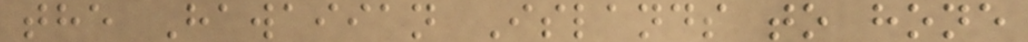the Hawaiian Islands to hone
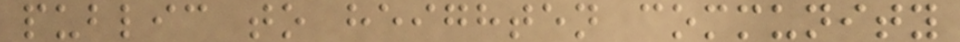public to heighten community
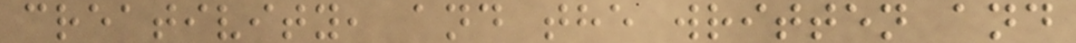creativity, and the written and
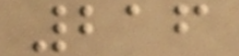216
